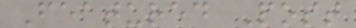Featured Post
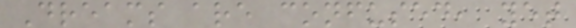Dreams are confused, yet
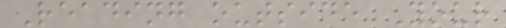Reading outside Your
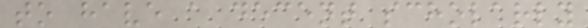to have a decent scholarly
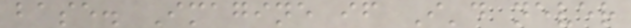base. Imagine if I'd never
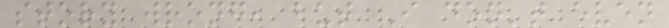story wrong, but I don't even
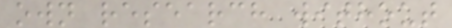own research without
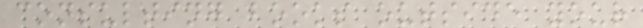consulting books outside your
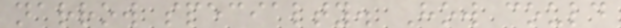narrow specialty. How could
